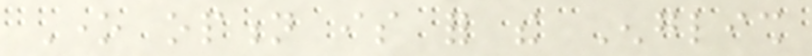One option is for the English
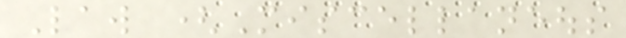Law (Miscellaneous
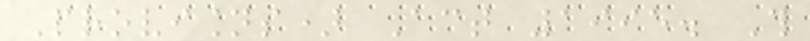Provisions) Act 1995. This
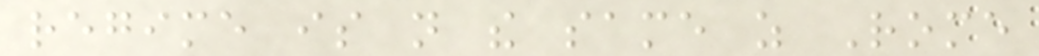regime is not the same as Rome
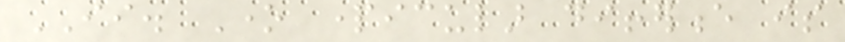II. One particular difference is
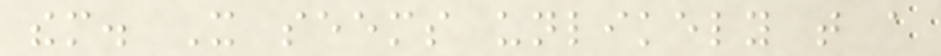them. It seems unlikely that a
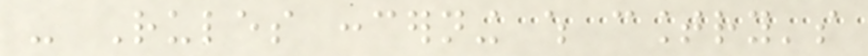- Rules concerning which country's
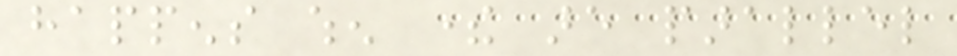happens when there are parallel
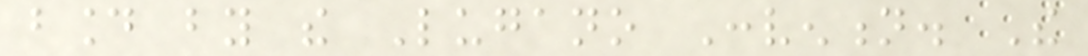bound by the Lugano Convention. The
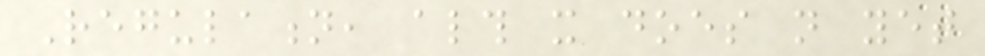Regulation, although it does not yet
